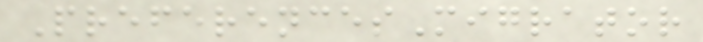PreferencesMigrator
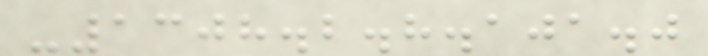-1308.2.8.101.0
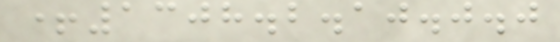+1308.2.10.0.0
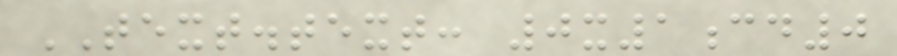TEXT.text: 0x1cd0
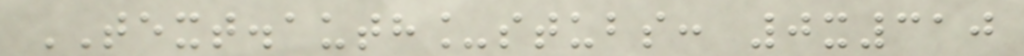TEXT.auth_stubs: 0x310
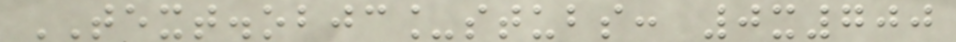TEXT.objc_stubs: 0x700
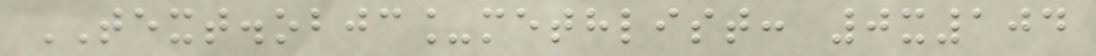TEXT.objc_methlist: 0x104
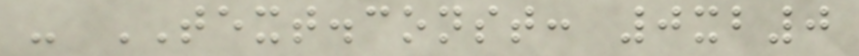- TEXT.const: 0xb0
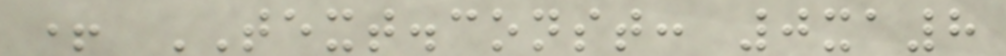+ TEXT.const: 0xa8
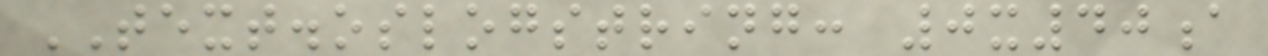TEXT.oslogstring: 0x40a
